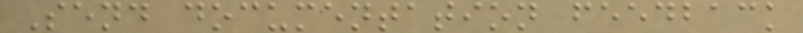Send documentation feedback
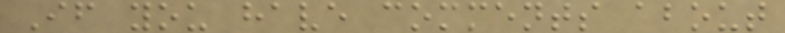If you have comments about
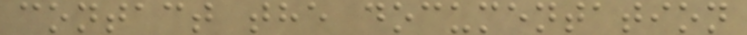contact the documentation
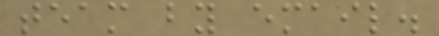team by email.
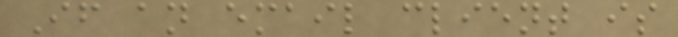If an email client is
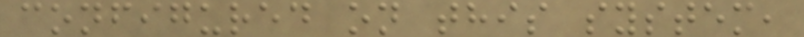configured on this system,
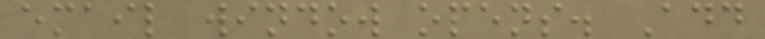email window opens. Add
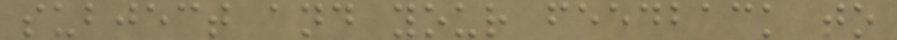subject and your feedback to
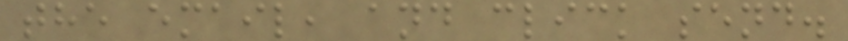the email, and click send.
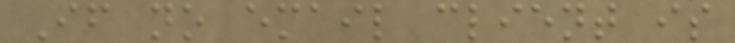If no email client is
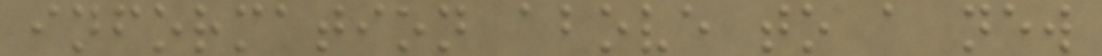information above to a new
